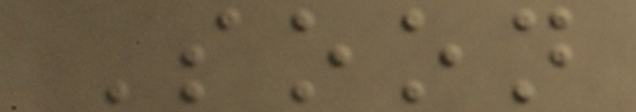Soon
